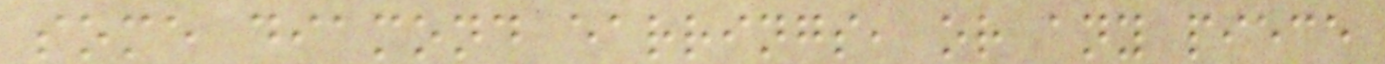some diamond earrings, or any piece
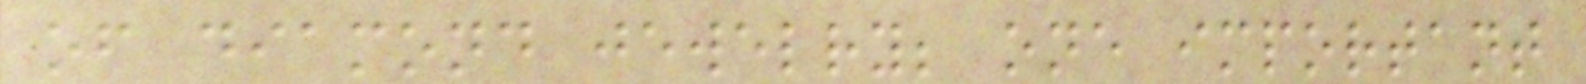of diamond jewelry; one important
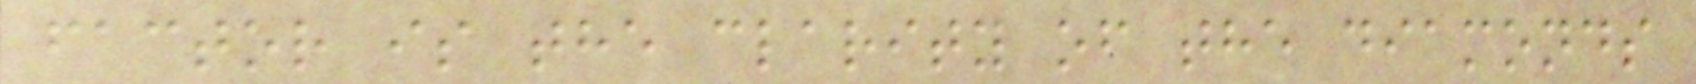factor is the clarity of the diamonds
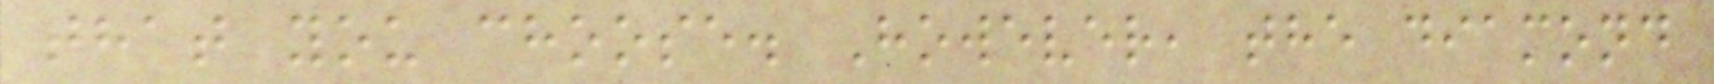that you choose. However, the diamond
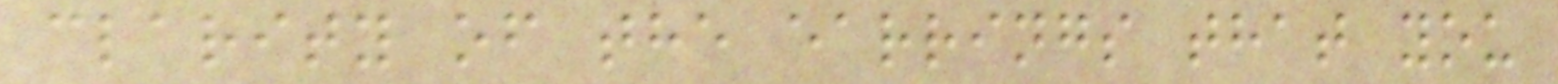clarity of the earrings that you
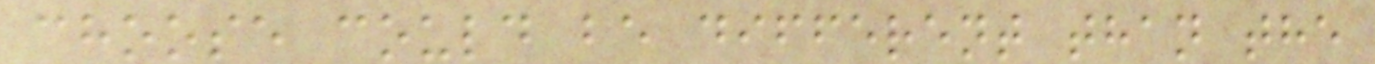choose could be different than the
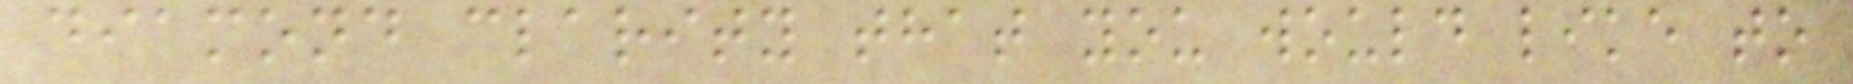diamond clarity that you would like to
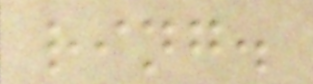ring.
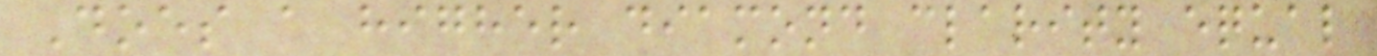Does a higher diamond clarity equal
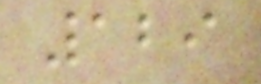129
